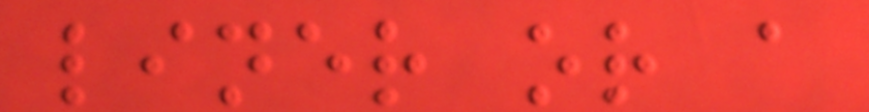liner or a
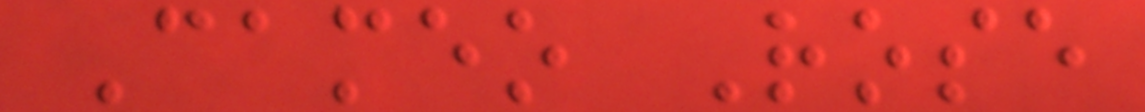Cameo Rose
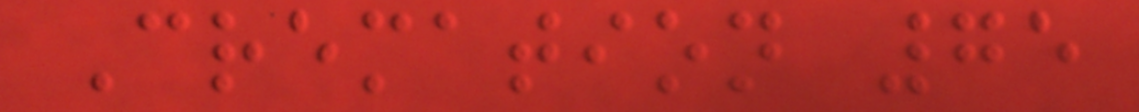Cremation 75
